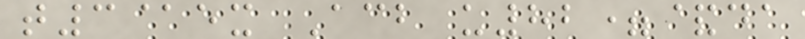t3@ex Acb u82=&da
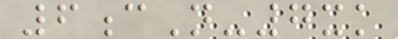6cN-7xk
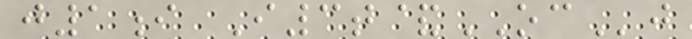j1i I3t&OCj
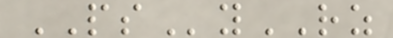PSyRZ
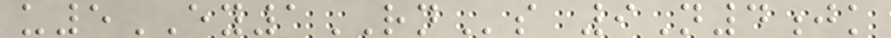u5EY1RNs 9N4jk
